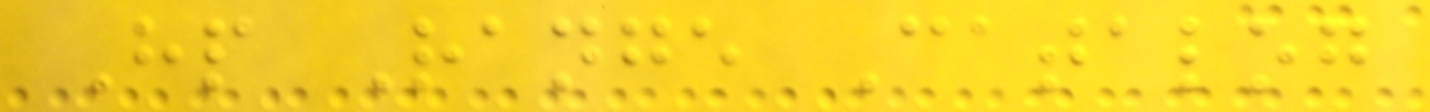Hp Range Catalog
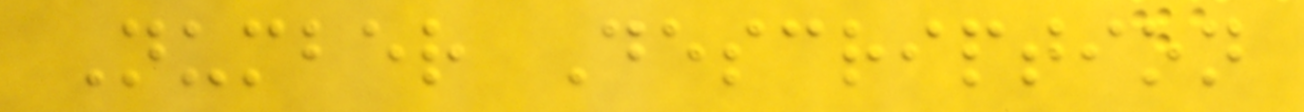Number Description
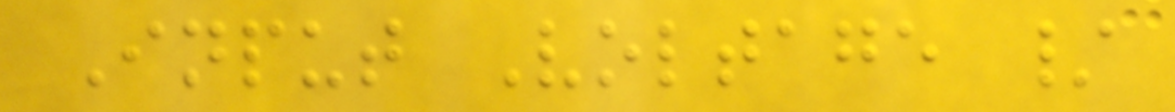Input Voltage /
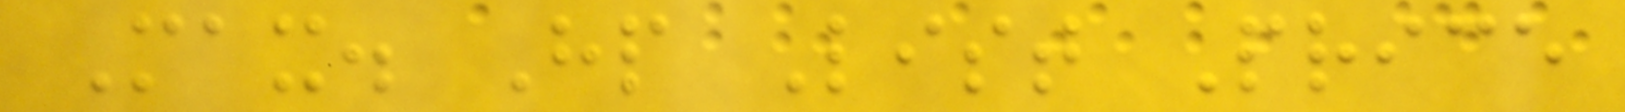Max. Hp List Price
